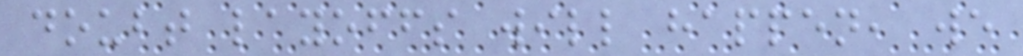doubt layoffs will happen, we
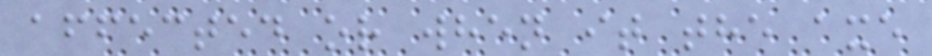affected or when it the axe
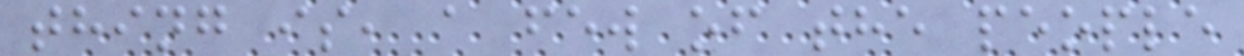thing is, a few of the people
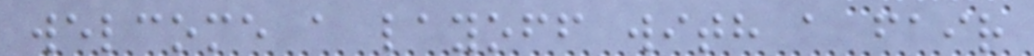welcome a layoff with a fair
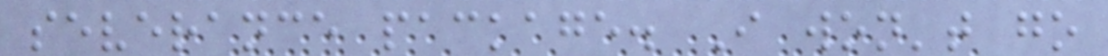severance package. I won't go
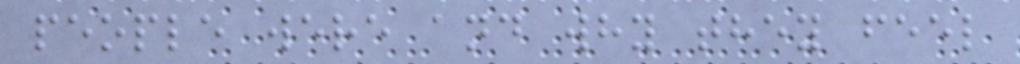people were and why they feel
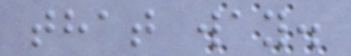that way.
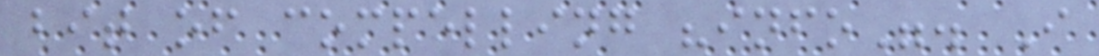bit of compelling "info". I
